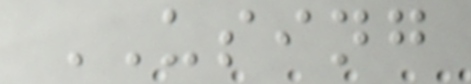USING
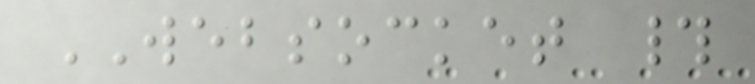WEBSOCKET #
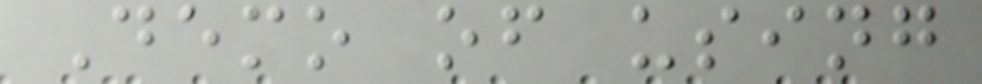Demo of using
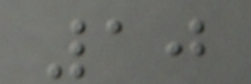10
